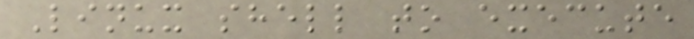Linux shell to execute
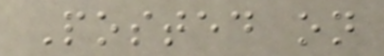Posted on
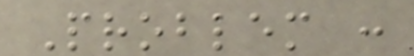Problem :
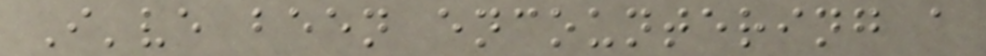I've been encountering a
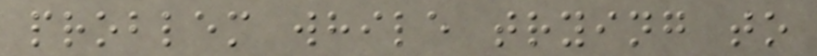problem while trying to
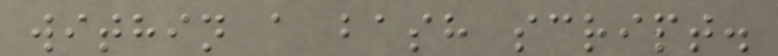within a bash script.
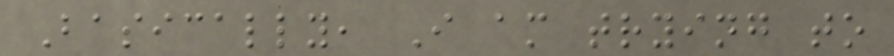Basically, I am trying to
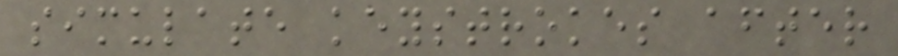simulate keystrokes after
